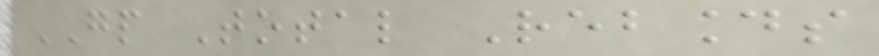GP Total Rebounds
